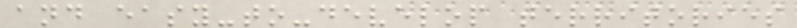and easy-to-develop territories
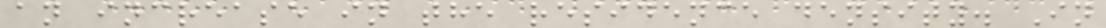an increase in the residence density. In
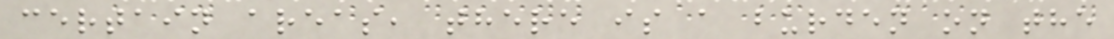certain areas, there is a burden on the
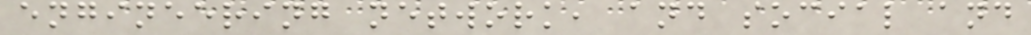engineering network, and social and
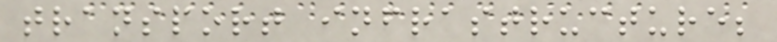transport infrastructure;
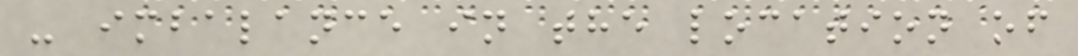- imbalance in the location of
